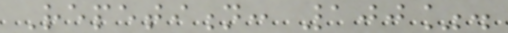Repetition: 100%.
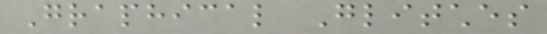Graphical Glitches
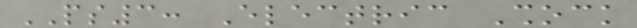PS3: Electric Shock
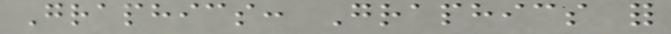Graphics: Graphics for
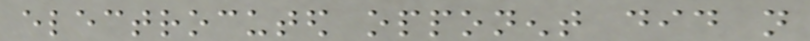electrocuted opponent did not
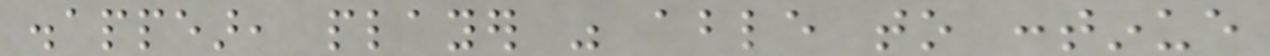disappear, player was able to continue
